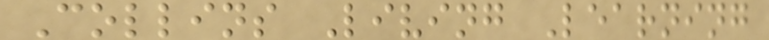Collins Living Learning
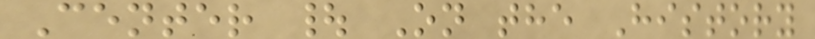Center | On the History
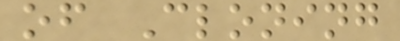of Cloning
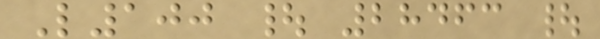L100 | 28463 |
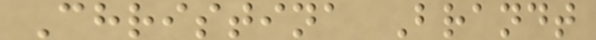Christina Brandt
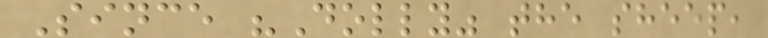Since "Dolly" the sheep,
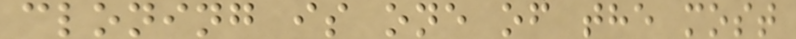cloning is one of the most
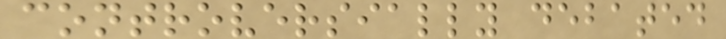controversially debated
